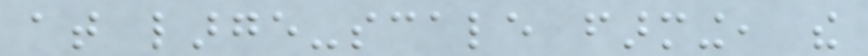at large-scale farming, the
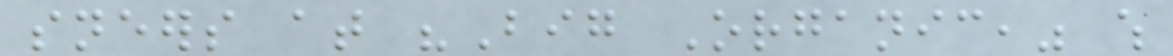sneers at "Big Organic," which
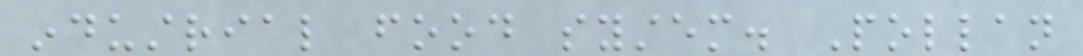industrial food system. Pollan
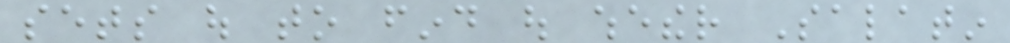sets out to find out whether Salatin
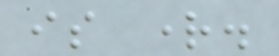is right.
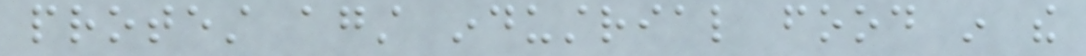protest against industrial food in the
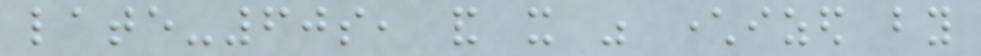late-60s, and it was characterized by
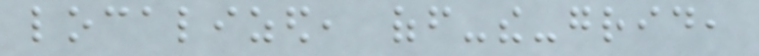localized, off-the-grid,
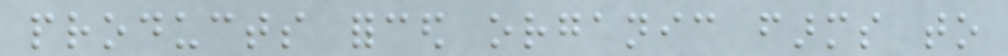products forced organic farms to
